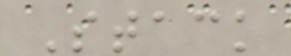Stack
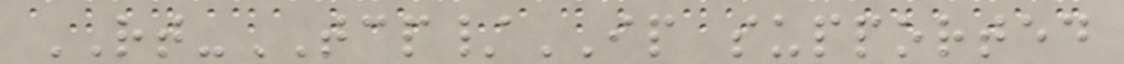RT-TCP/IP supported
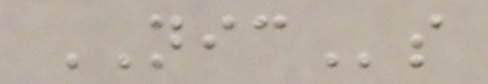NICs
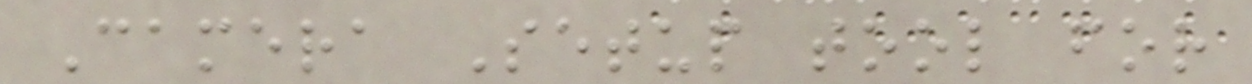Camera Setup tool for
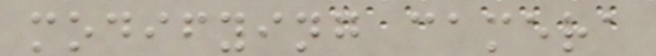modifying camera
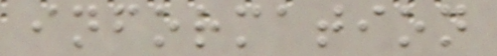information
